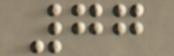77
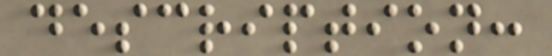description:
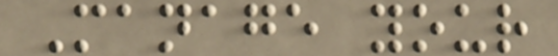Manage your
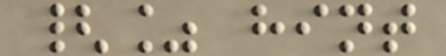{% hint
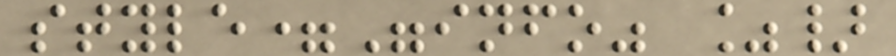style="info" %}
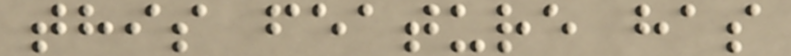this feature has
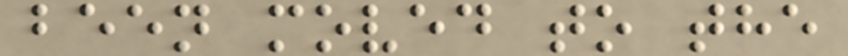been moved to the
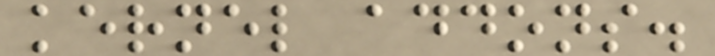kernel addons.
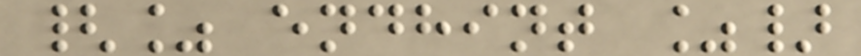{% endhint %}
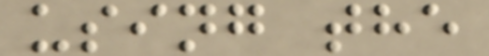using the
